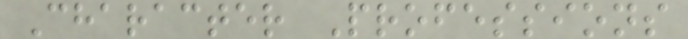Character Professions
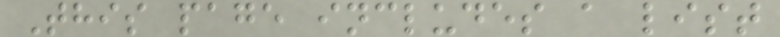This page includes a list
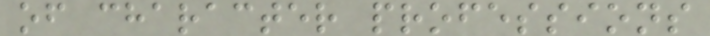of character professions
